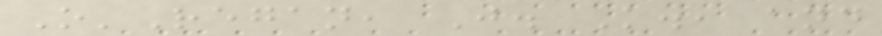O'Regan, J. K., and
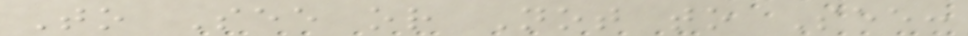To See or Not to See:
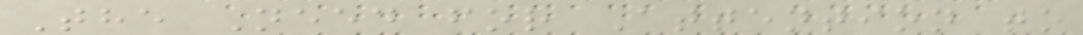The Need for Attention to
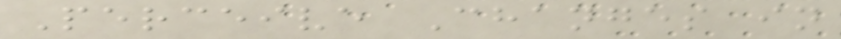Perceive Changes in
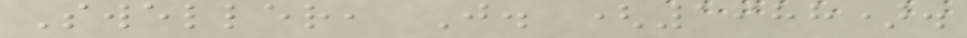Sweller, J. (1988).
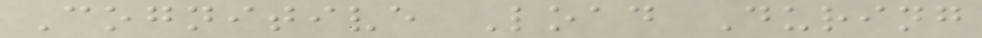Cognitive Load During
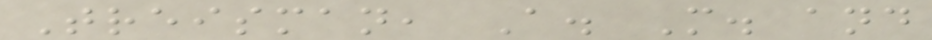Treisman, A. M. and
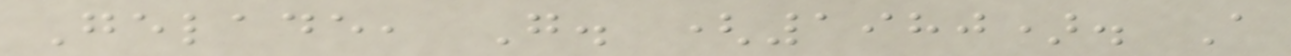Gelade, G. (1980). A
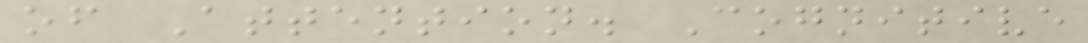of Attention. Cognitive
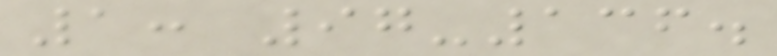1: 97-136.
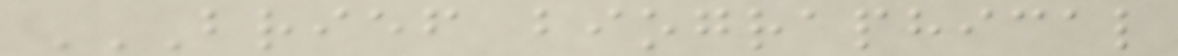BRIEF BIOGRAPHICAL
